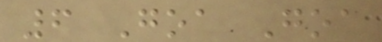6 Goa Goa
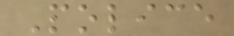Police
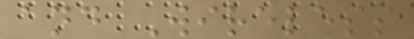and Wireless
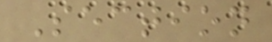Section
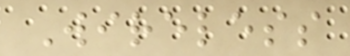Wireless
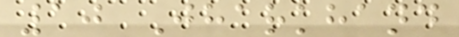10 Jharkhand
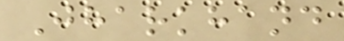Jharkhand
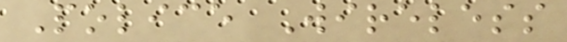Police Wireless
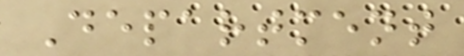Department
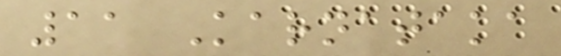11 Karnataka
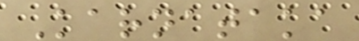Karnataka
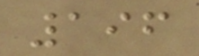196
